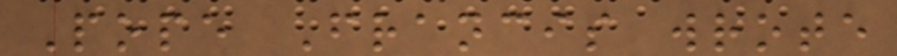Pope Francis wrote
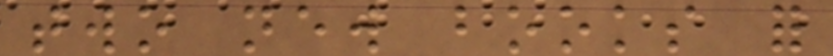two new books for
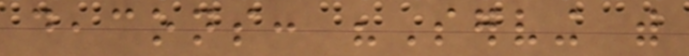deacons: "Serving with
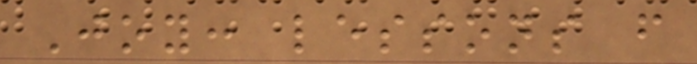Joy: lessons from
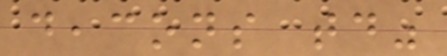deacons today"
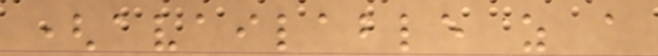(available as a
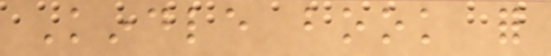Kindle book for
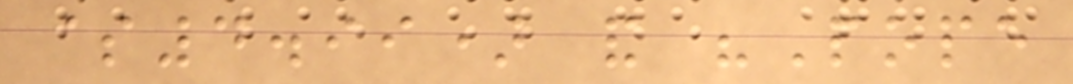$4.99) and "Pope
